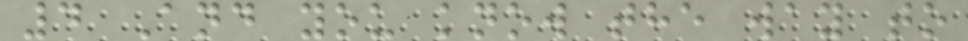4 And you know the way to
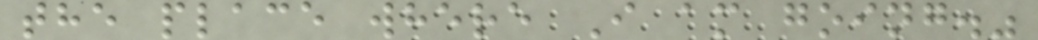the place where I am going."
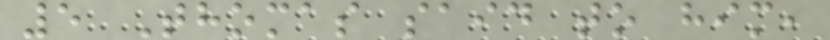5 Thomas said to him,
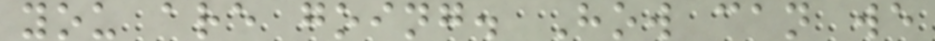you are going. How can we
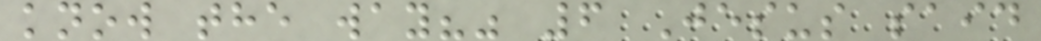know the way?" 6 Jesus said
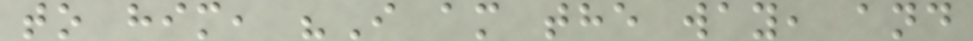to him, "I am the way, and
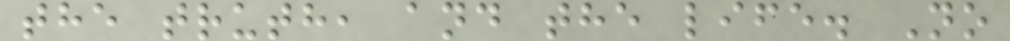the truth, and the life. No
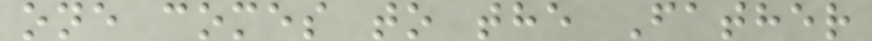one comes to the Father
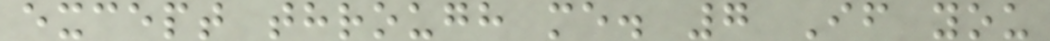except through me. 7 If you
